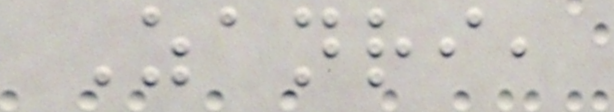Zanri,
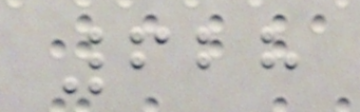628
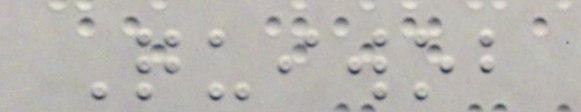Quiwob
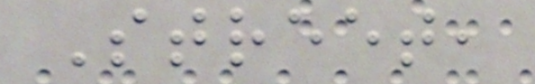Street,
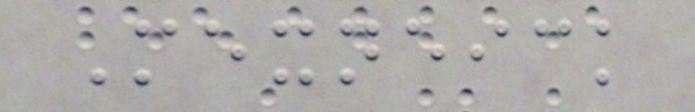Mexneick
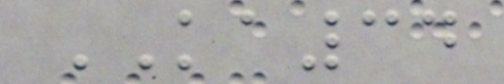KA34
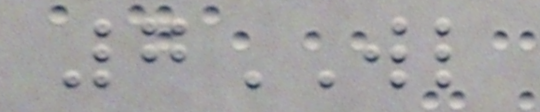7WL
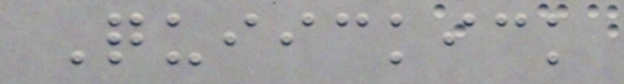Quiickick
